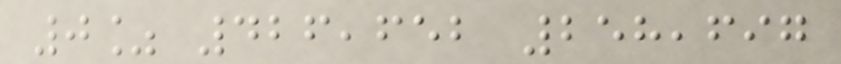0% 426,652 258,697
